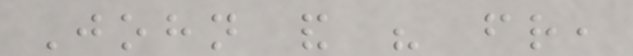John and his friend,
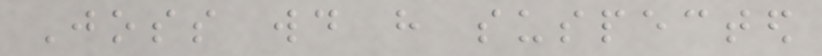Joss would have suspected
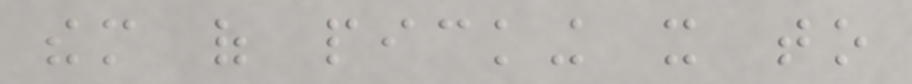them of picking it to
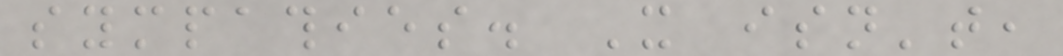sympathies. It isn't,
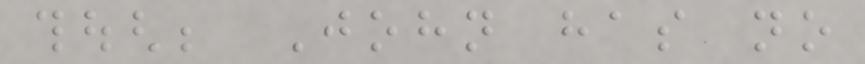though; John has no
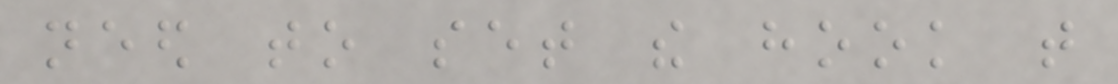need to set the hook that
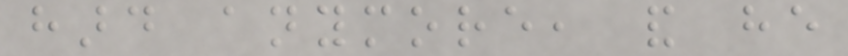hard anymore, and he
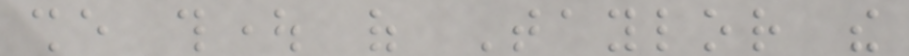she thought of Taylor the
